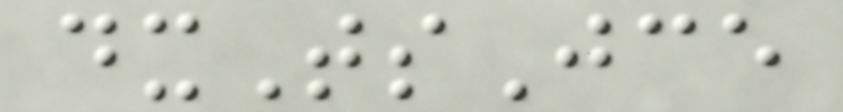dxTsJce
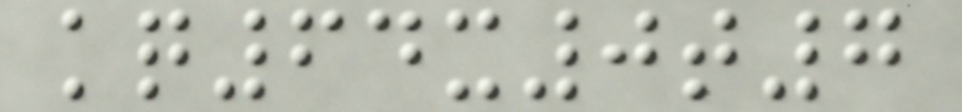kq64x0t7
